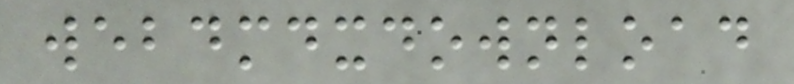webdmdxdownload
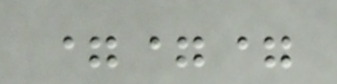===
